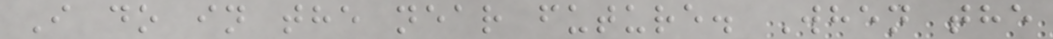I do in the near future. When the
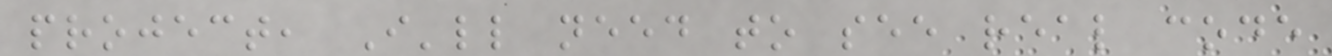project, I'll need to see real code
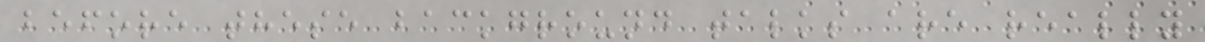before these background talks are really
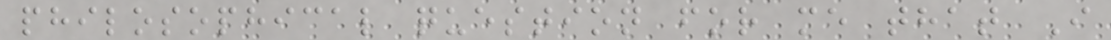philosophical question for me that I
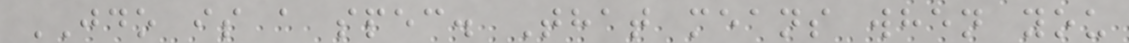JDO is a spec. That means when you
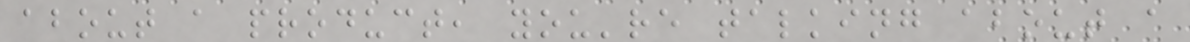about a product, you're talking about a
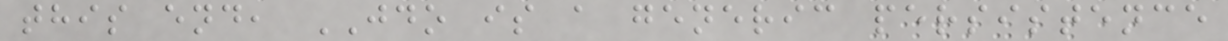this end, JDO is a generic persistence
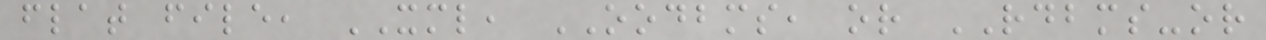flat file, XML, OODBMS, or RDBMS-or
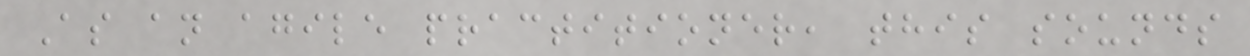As an agile practitioner, this sounds
